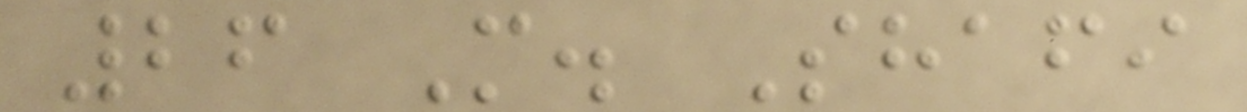26 M. Shafi
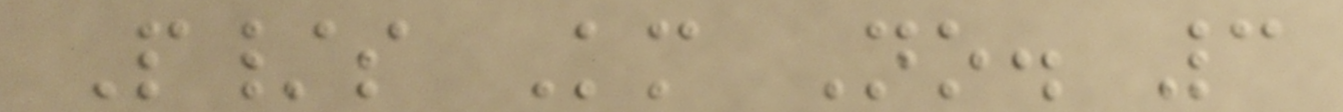P/s Km No. 3
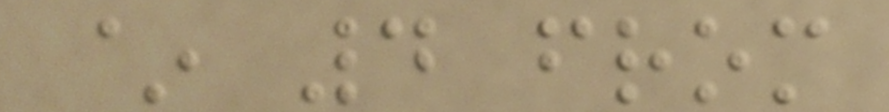~ 4 from
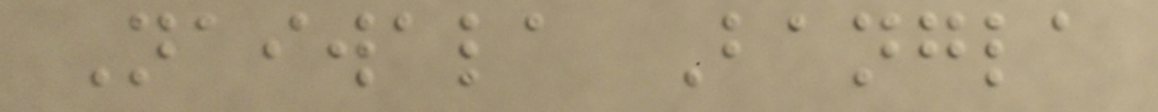Naiwala Bangla
